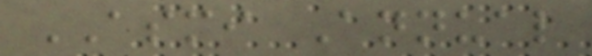ASMI Annual
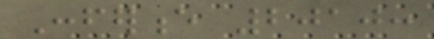Conference 2010:
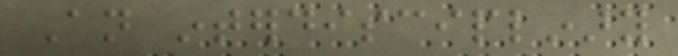An interdisciplinary
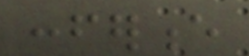conference
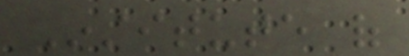Institute of
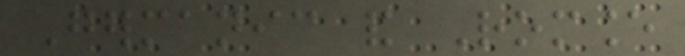Germanic and Romance
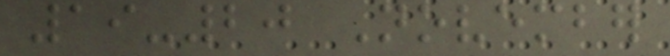19-20 November
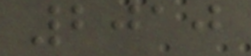2010
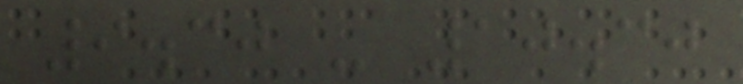9.30 - 10.30
